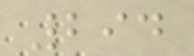294
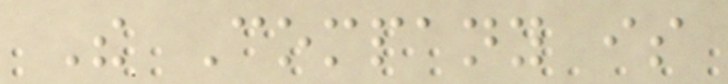The Company is
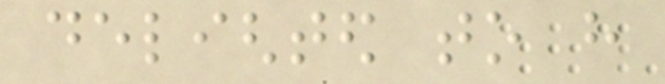delighted to have
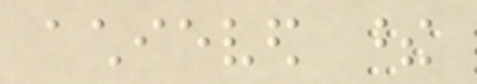achieved these
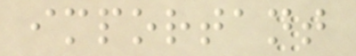important
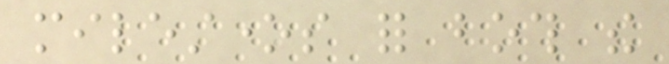milestones for both the
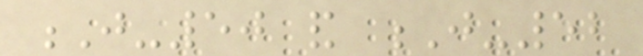J-50 and J-52
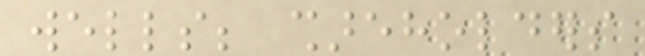wells; shareholders
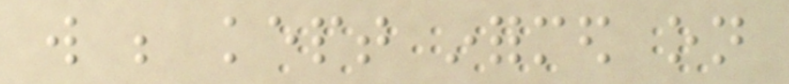will be kept informed on
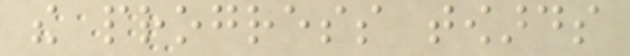the progress towards
